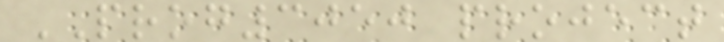PROG3050 project
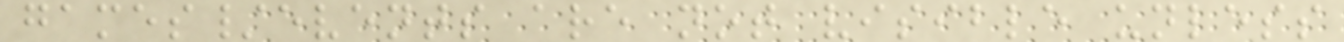games/events are not visible unless
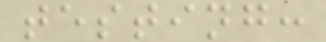testing:
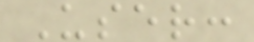User:
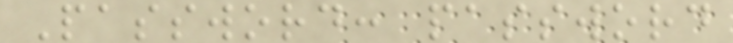Password: password
